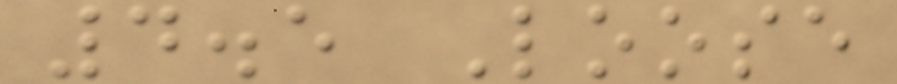4.5 Loose
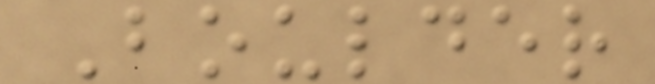Boulder
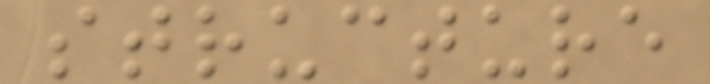structure
